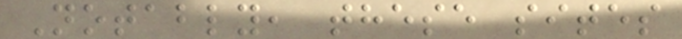Notably, these sites
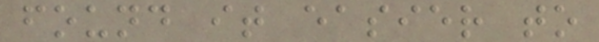found it easier to
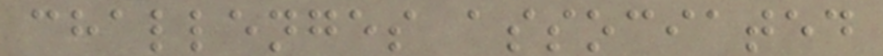challenges associated
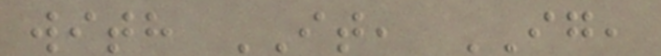with IT, IG,
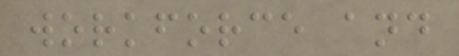workforce and
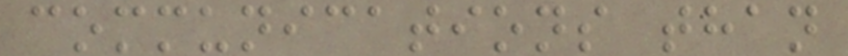communications than
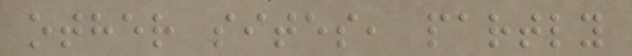other sites, partly
